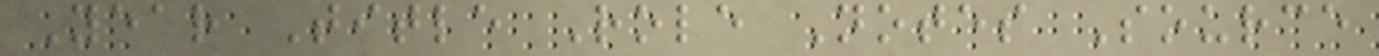Year Title Role Notes Source
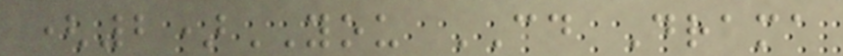(2)YOU CD Drama
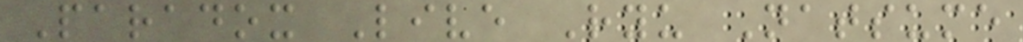Paradox Live Ryu Natsume
